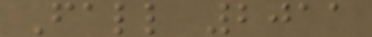Fall 2011
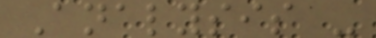Analysis -
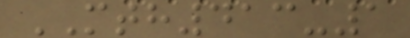MTH413-1
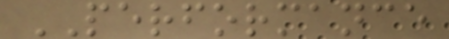PERFORMANCE
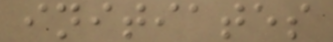initiates
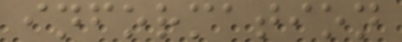information
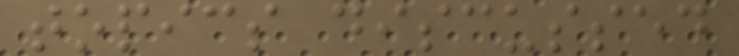topics discussed
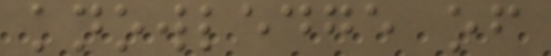knowledge of
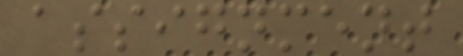assignment
